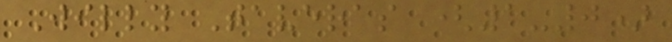Willy Taveras (1-0)
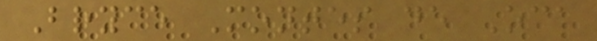Bryce Montes de Oca
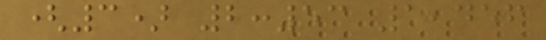(3) 2:53 1,456
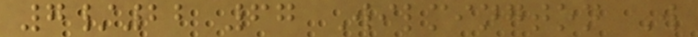7/22 67 Wilmington W
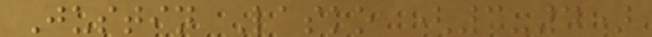Justin Lasko (3-4)
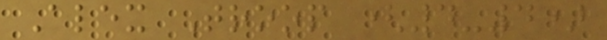Alex Troop (4-4)
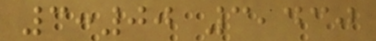3:00 3,430
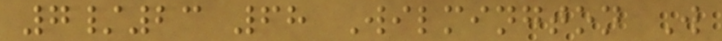7/23 68 Wilmington W
